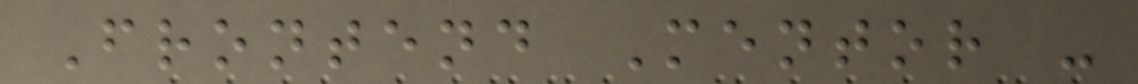Frontend Mentor -
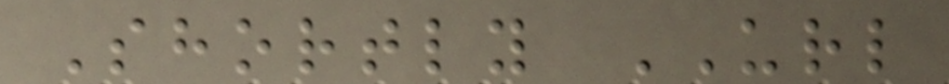Shortly URL
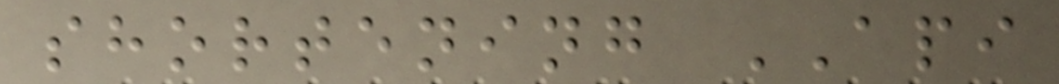shortening API
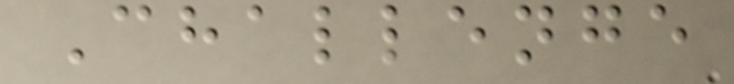Challenge
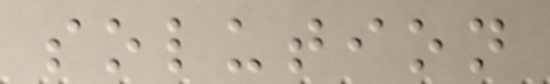solution
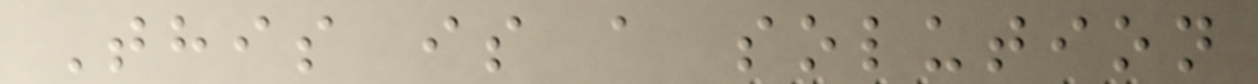This is a solution
